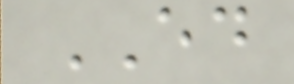ED
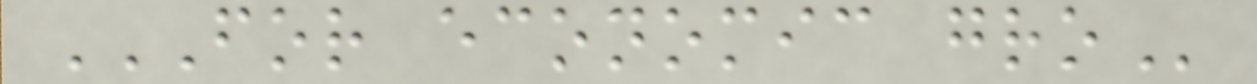FOR ECONOMIC GRO
